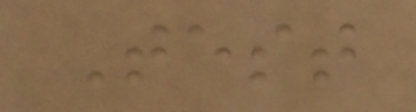Test
